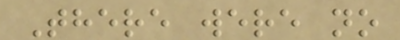There were no
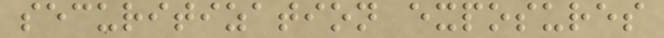securitization exposures
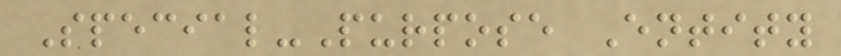Special-Purpose Entity
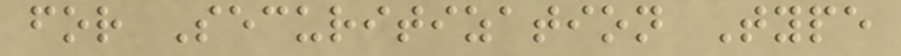for Securitization Type
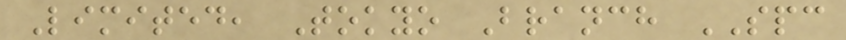Limited, Tokyo Branch SPC
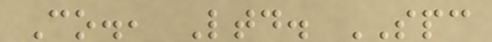Co., Ltd. SPC
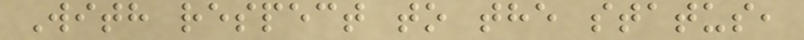With respect to the status,
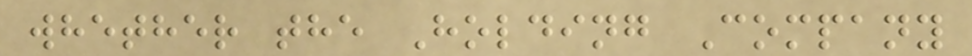whether the Holding Company
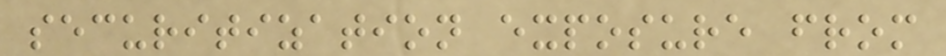securitization exposure from
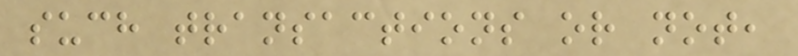such transactions or not,
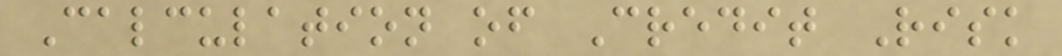Calculation of Credit Risk
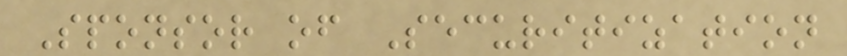Sponsor of Securitization
